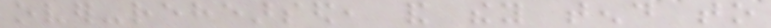over-rehearsed, and they tend to
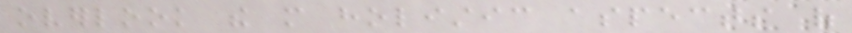overlook the more holistic aspects of
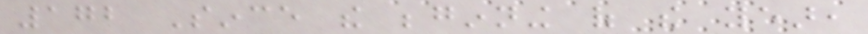172 Since the beginning of the year,
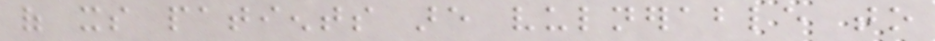of its patients are vulnerable to
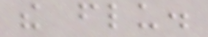the flu.
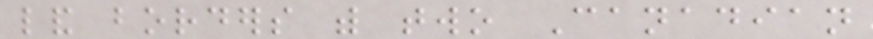land borders with two Canadian
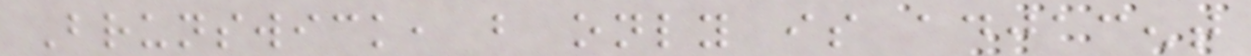Brunswick, but only is adjacent
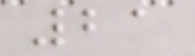21
